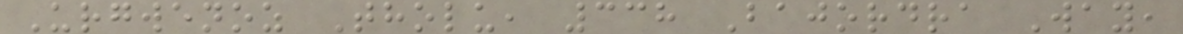Urgwenoz Tholu, 338 Bajordra Way,
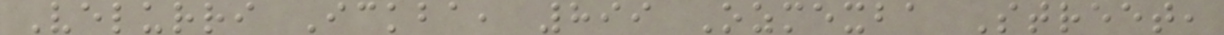Velurri Ickba, 899 Ozmexba Street,
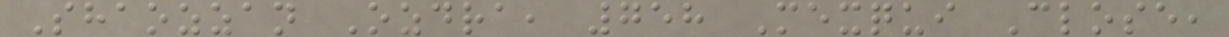Shaozzan Ozdra, 758 Mexqui Close,
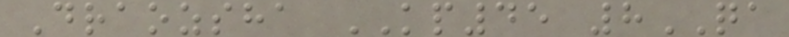Draozsha KP45 8QA
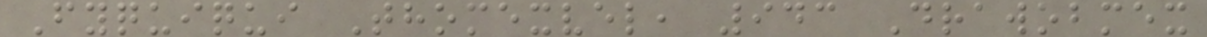Fyquiqui Thomexvel, 943 Drawobmex
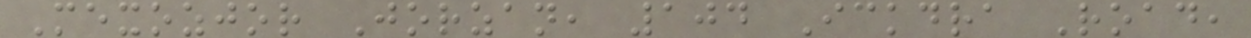Mexozjor Jorzan, 104 Ickdra Road,
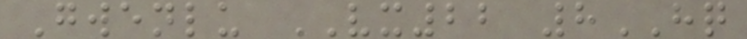Gwenlu VX22 8HQ
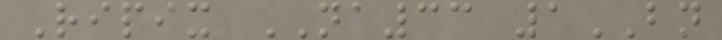Ripix NA33 1BN
